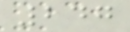247
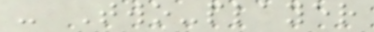- Two-player
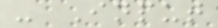- Input
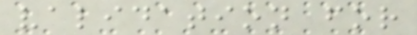validation for
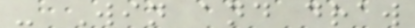- Win and draw
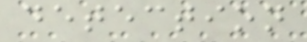detection
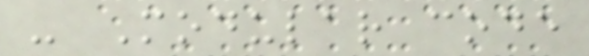- Modular code
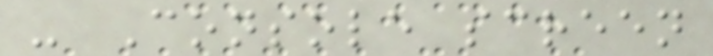- Console screen
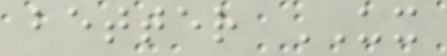better UX
